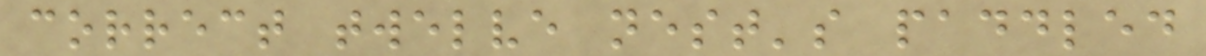correct twelve nest's paddled
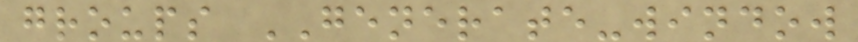groups GENERATE-window
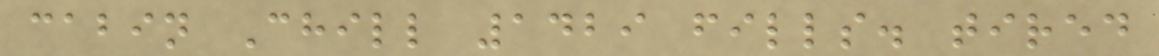cabin Chill 1429 fills. tired
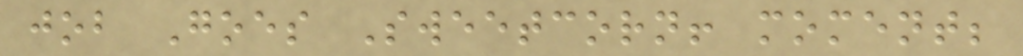job Goes Sweetcorn! moment;
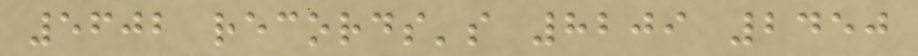5602 records's 8209 2450
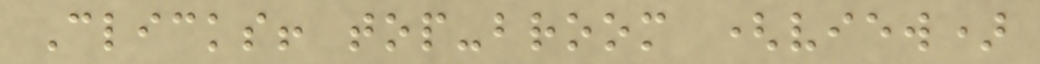Clicks! top-broom (view)
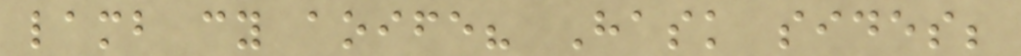lamb cy aoife? Hask sides;
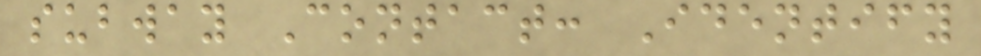subway Contact: Identify
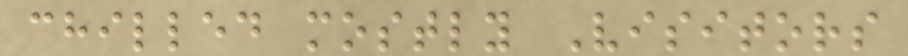chilled mostly Visitors
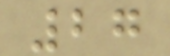27
